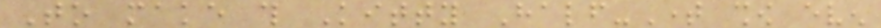To make this Kitty Half-Time show even
